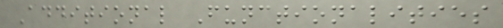Additional Functionalities
